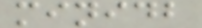minidb
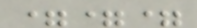===
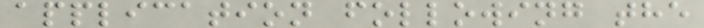application following the
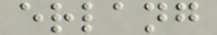erlang
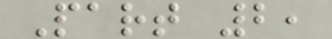Part 2,
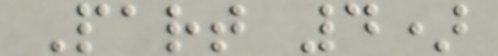Part 4)
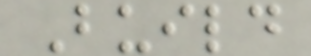Build
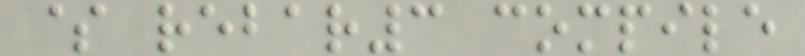$ rebar3 compile
